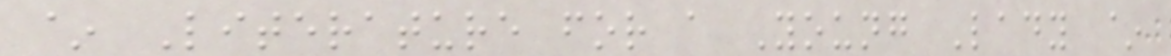~ Literature for a Young Lady ~
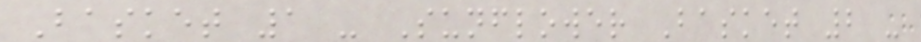Basket 1 - Sunflower Basket 2 -
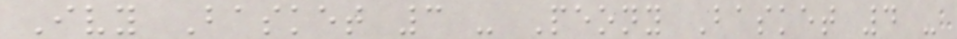Ivy Basket 3 - Peony Basket 4 -
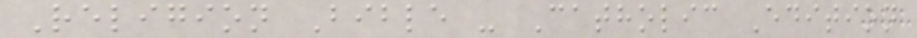Religion Bible - Catholic Edition
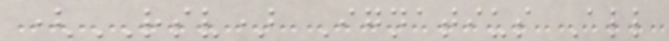(RSV) Ignatius All
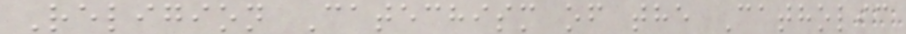Religion Catechism of the Catholic
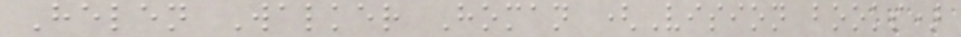Helen Walker Homan (Vision books)
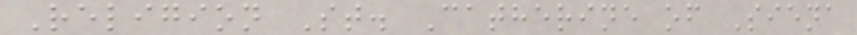Religion St. Catherine of Siena
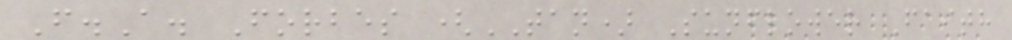F.A. Forbes (TAN) Sunflower Faith
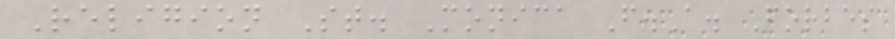Religion St. Monica F.A. Forbes
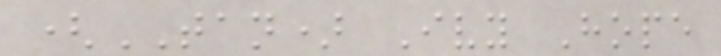(TAN) Ivy Hope
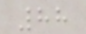88
